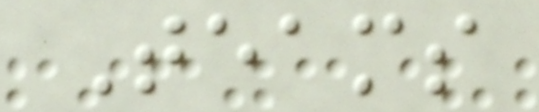Teams
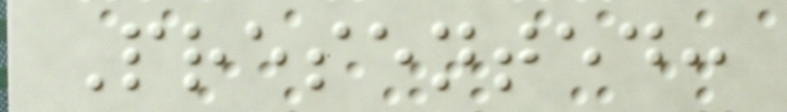Presented:
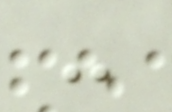-
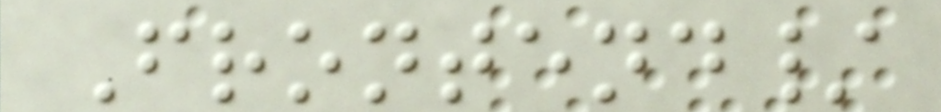Frontend/
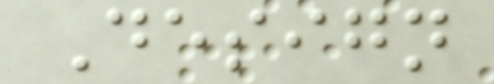Design
